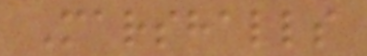Marshalls
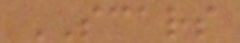SCARS
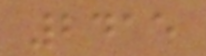2415
